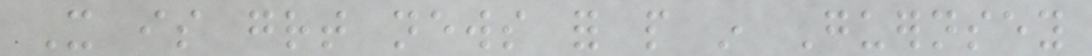It is great news for people in Guernsey
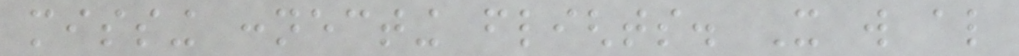missing connecting flights. It will also
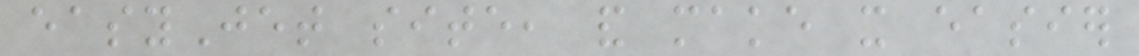easyJet site, and make it easier
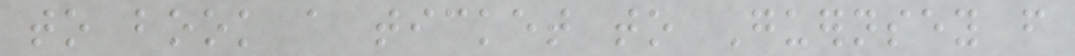to book a ticket to Guernsey from
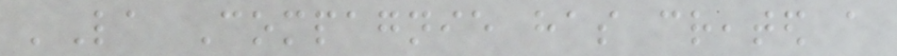'La Compagnie has created a
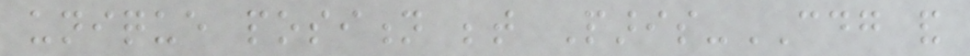unique position between Paris-CDG and
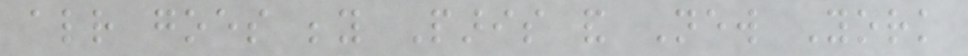already goes beyond Paris and New York
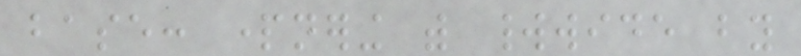base: partnering with worldwide by
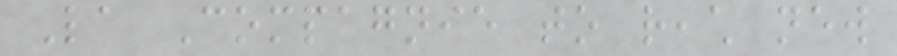La Compagnie to reach new
